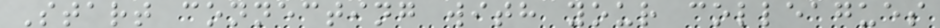Start connecting with your colleagues
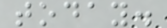today.
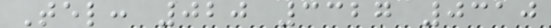Tel: 020 3327 0310
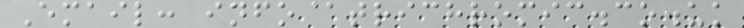Email: info@trichromic.co.uk
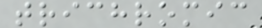trichromic
